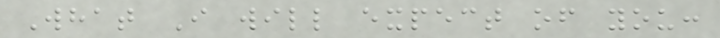What I will expect of you:
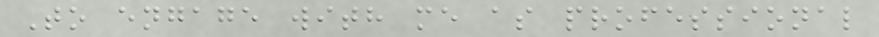To engage with me as professional
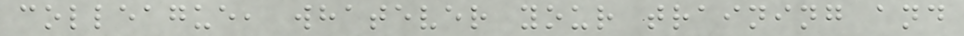colleague, whatever your training and
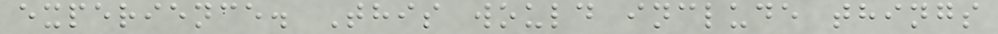experience. This would include things
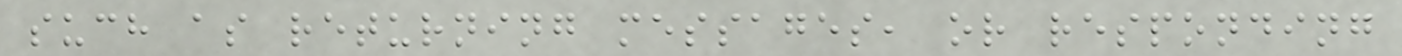such as returning messages, or responding
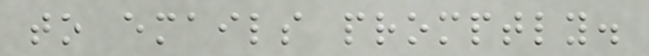to emails promptly.
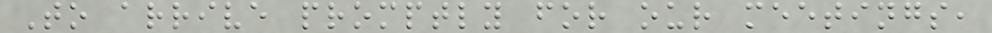To arrive promptly for our meetings,
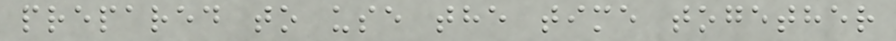prepared to use the time together
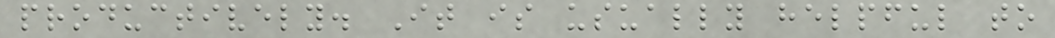productively. It is usually helpful to
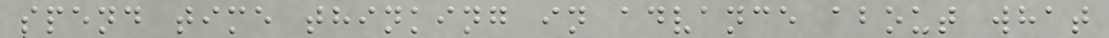spend time thinking in advance about what
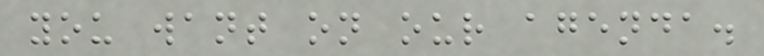you want on our agenda.
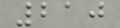210
